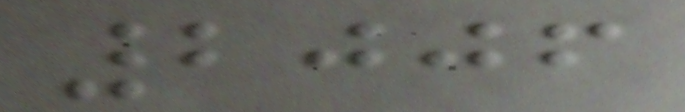2006
